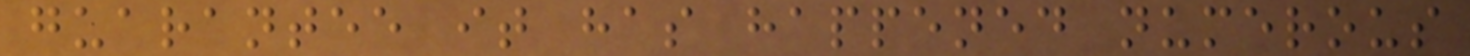guarantee it has happened numerous
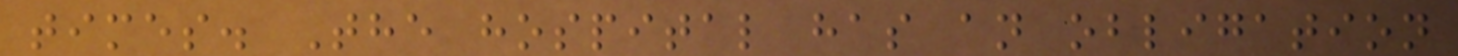times. The hospital has an obligation
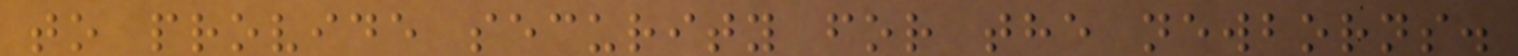to provide security for the newborns.
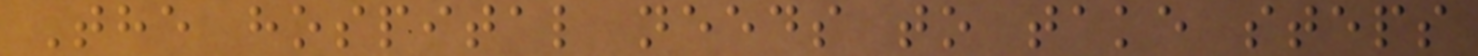The hospital needs to take steps
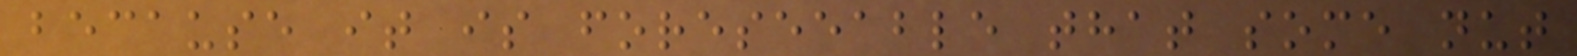because it is foreseeable that some nut
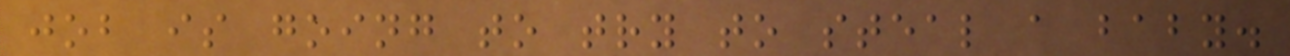job is going to try to steal a baby.
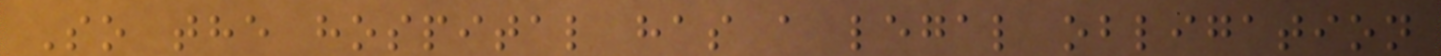So the hospital has a legal obligation
